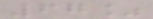67%
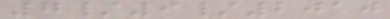7/9/2010
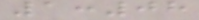1:08
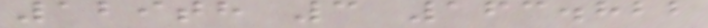129th 3 163.822
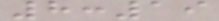8:19
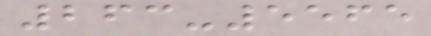263-5565
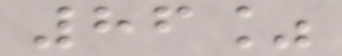86%
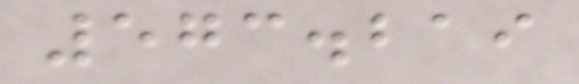573.219
